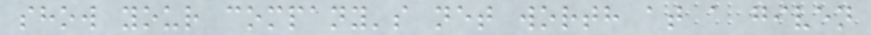show your company's net worth at a given
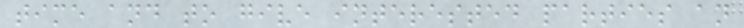time and to give interested parties an
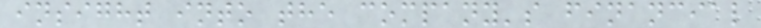insight into the company's financial
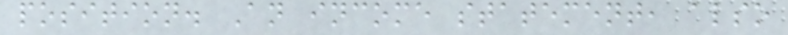position. An income statement, also
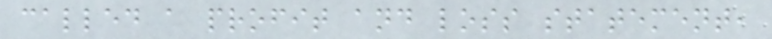called a profit and loss statement,
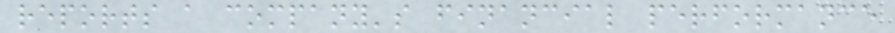reports a company's financial performance
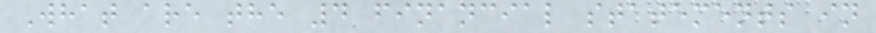What are the 4 financial statements in
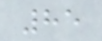85
